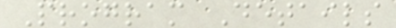Program Details
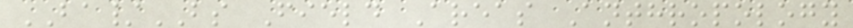BA/BS Field Areas Anthropology
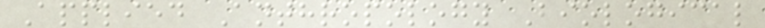Applied Anthropology Biological
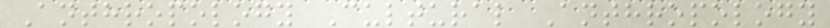Anthropology Cultural Anthropology
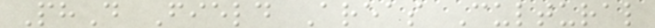PhD Field Areas Cultural
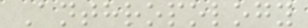Anthropology
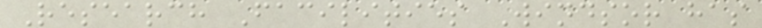Research Facilities Windsor has
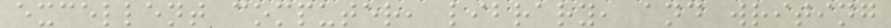excellent computer, library, and writing
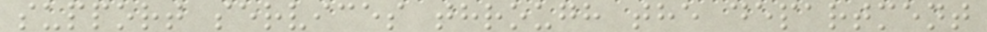support services through the department
